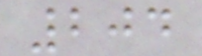204
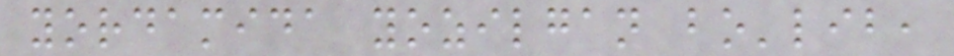yordamida yozilgan bo'lib,
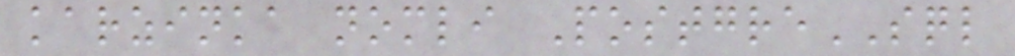karzinka nomli PostgreSQL
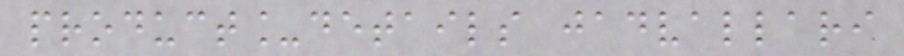product_details jadvallari
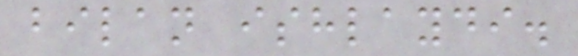bilan ishlaydi.
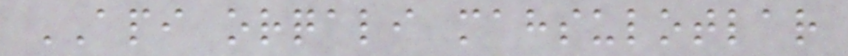API orqali mahsulotlar
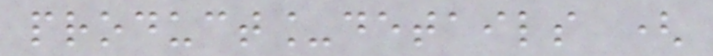product_details (
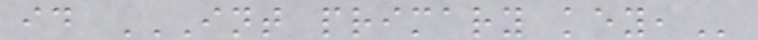id INT PRIMARY KEY,
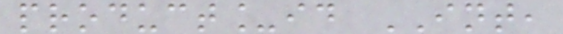product_id INT,
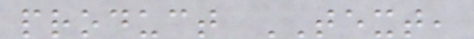product TEXT,
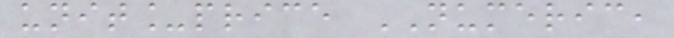unit_price NUMERIC,
